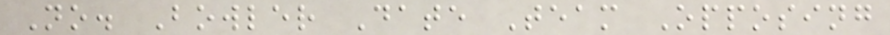No. Bowler Date Team Opposing
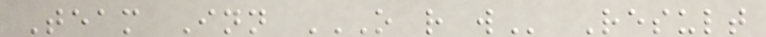Team Inn O R W Result
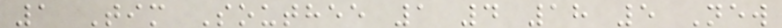1 Tim Southee 1 4 18 5 New
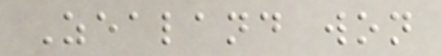Zealand won
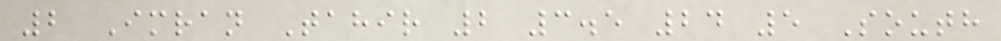2 Imran Tahir 2 3.5 24 5 South
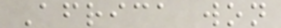Africa won
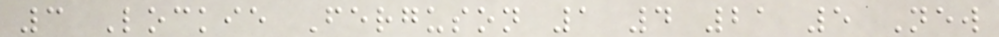3 Lockie Ferguson 1 4 21 5 New
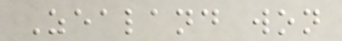Zealand won
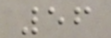56
